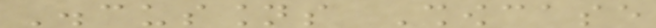Discussions Showcase
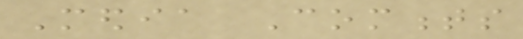Media Comments
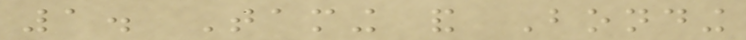1. Taming and Bonding
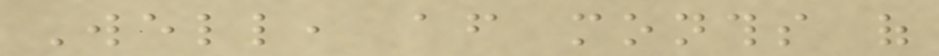Well, after months of
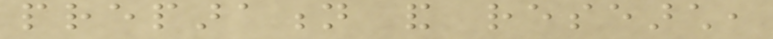preparation and research,
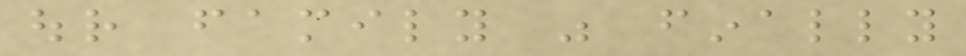our family was finally
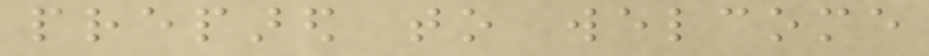prepared to welcome
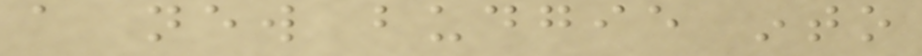a new budgie into
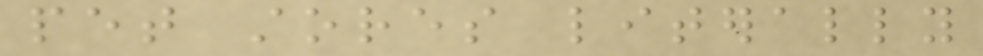pet stores literally
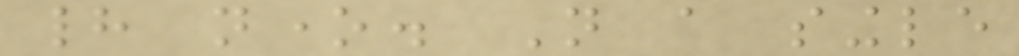had none. Not a single
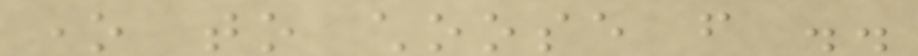one to choose from ..
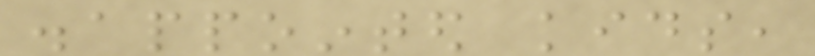disappointed kids,
